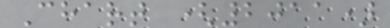Chart (2011)
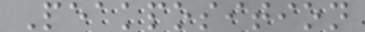Peakposition
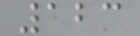123
